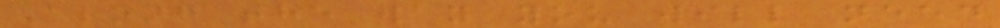Along the way you will need
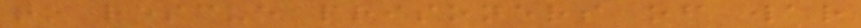to rescue prisoners of war
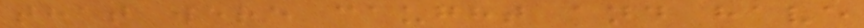that were caught and have
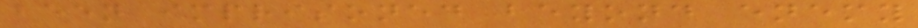been imprisoned beyond enemy
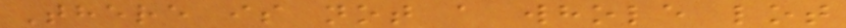There is not a whole lot
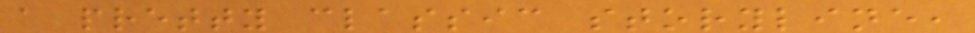a pretty classic storyline,
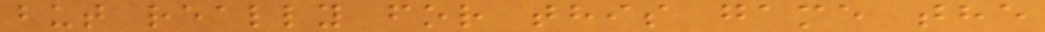but really for this game the
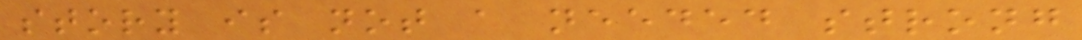story is not a needed strong
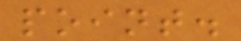point.
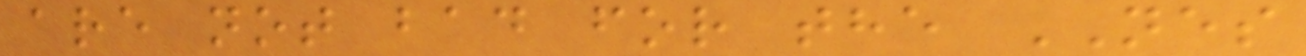are not bad for the NES
